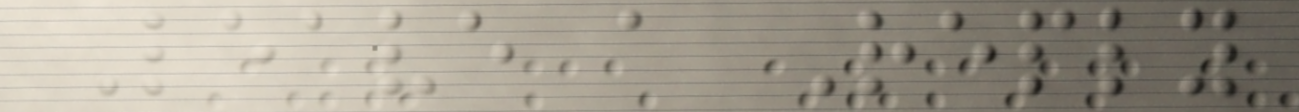Leave a Reply
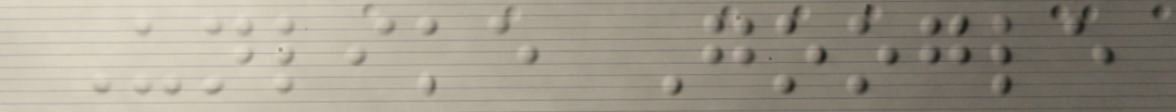Unlike Google
